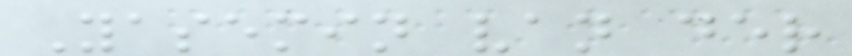Yasemin van der
